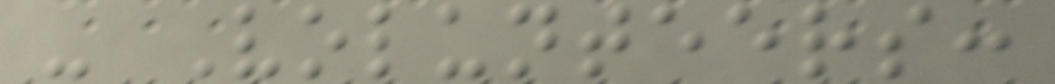- Volunteers:
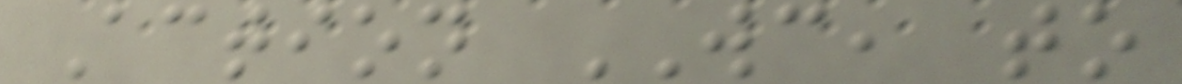Action WC, to
